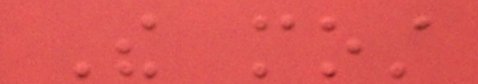The most
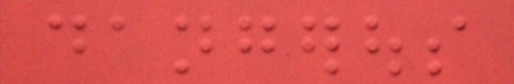dangerous
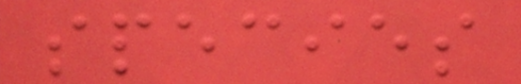species
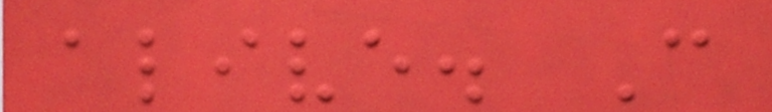alive. Can
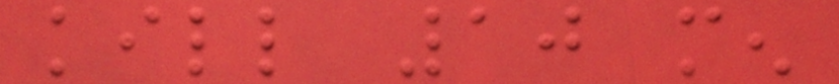kill 10 men
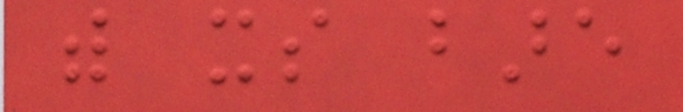with its bare
